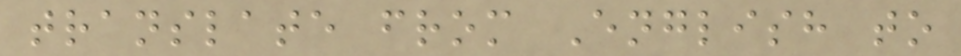translate from English to
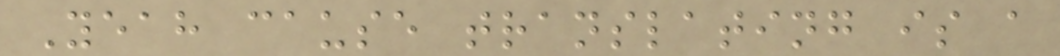Yeah cause translating is a
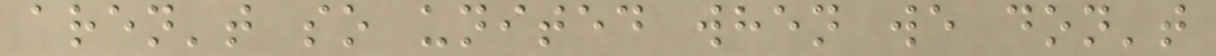aren't so united when we don't
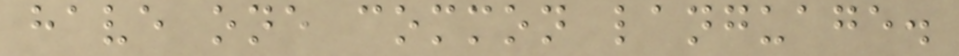have one common language.
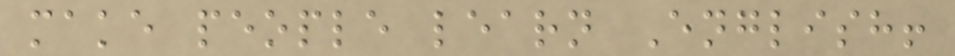make people learn English!
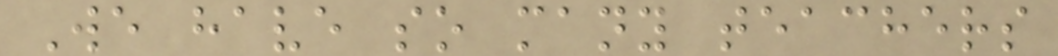We have so many teachers
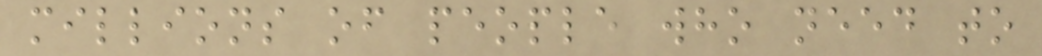millions of people who need to
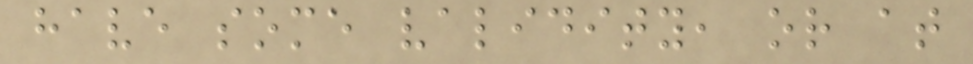have some validity, or at
